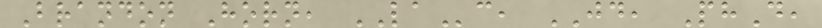Brandon Horn, LAc, JD, PhD,
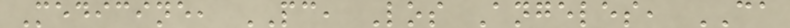Medicine, PC, Los Angeles, CA
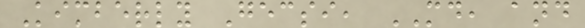Kimberly Gecsi, MD, and
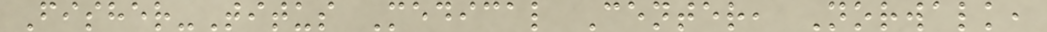Fisher-Titus Medical Center, Norwalk,
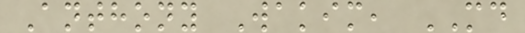Anthony Wakim, MD
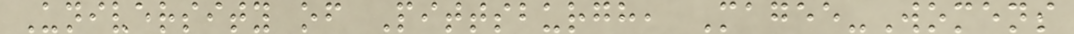University of Pittsburgh, Magee-Womens
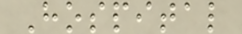Hospital
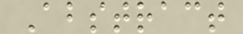Abstract
